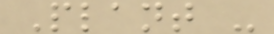Plant -
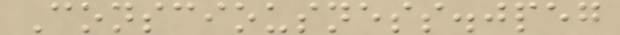Consciousness.jpeg
